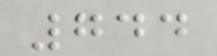744
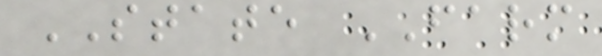STATE FARM
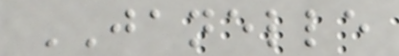JANELLE
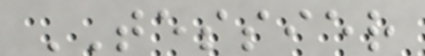TESSIER
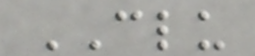CLU
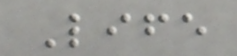Life
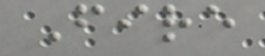Fire
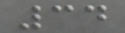34
